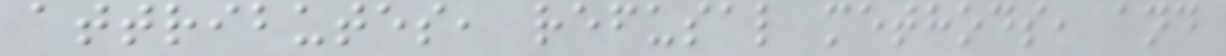attributes, refusal methods, and
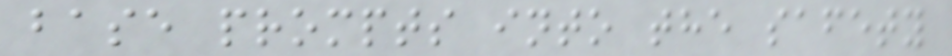base prompts into the safety
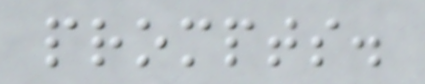prompts.
